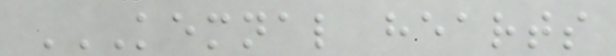KEMNAL HEARTS
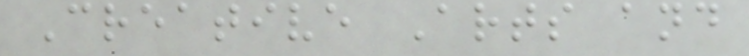Creative Arts and
